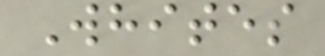Whites
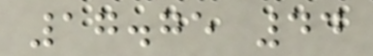17.75 44
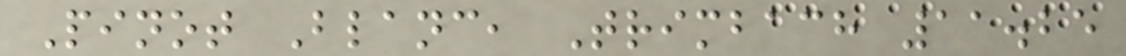Pinot Blanc, Trimbach 11.25
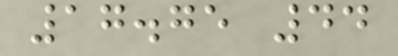17.75 44
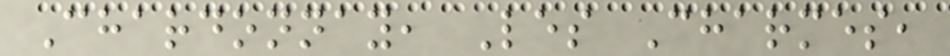Chardonnay, Les Charmes,
